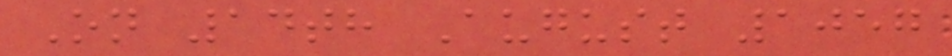On 14th August 1057
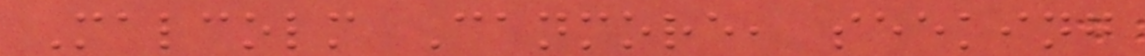Malcolm Canmore, seeking
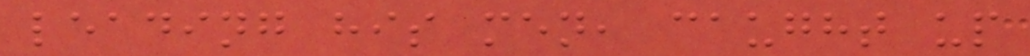leading his men, caught up
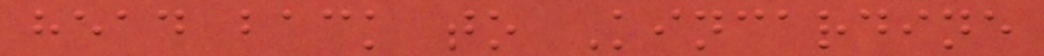head back to Kincardine
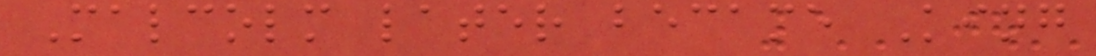Malcolm later became King
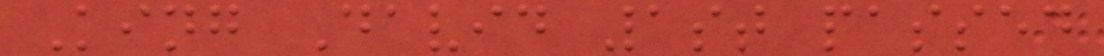King David 1st passed
